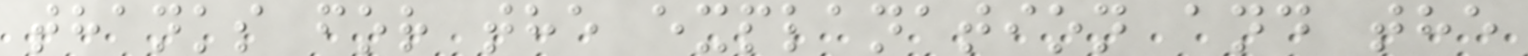thanks for the explanation and the
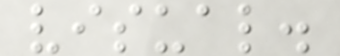visual.
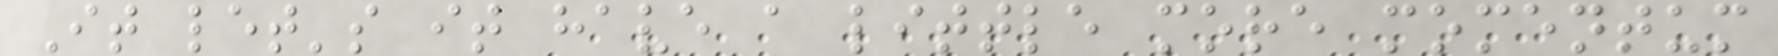It let's it have a little more momentum
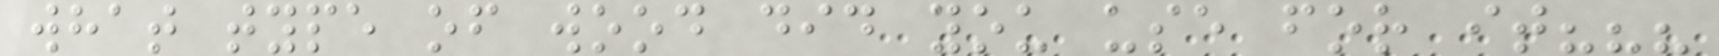what type of wood did you use for it???
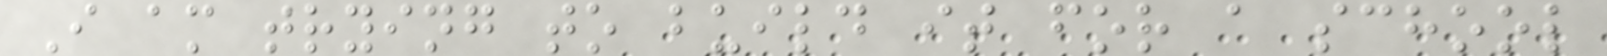I am trying to build it for a school
